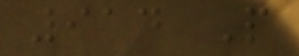914 P
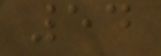54
